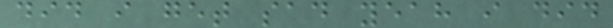did i get sad yeah i did
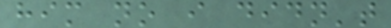him no i didn't
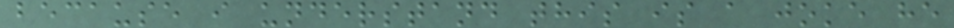because i understand this is a joke he
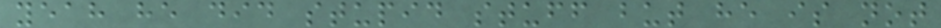yeah he did stupid stuff but he is not
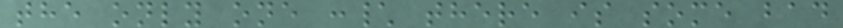the only one :\ there is some bad
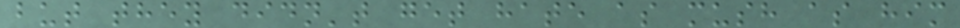but they didn't get hate as mush as him
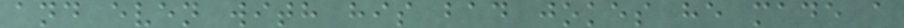and even with his bad jokes he made a
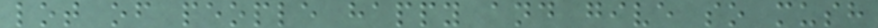lot of people happy and give so mush
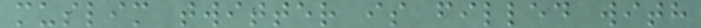muslim twitter is filled with
